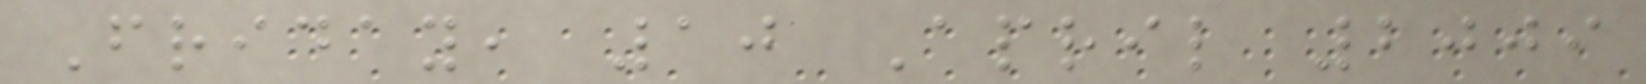Friday, 10 April 2009
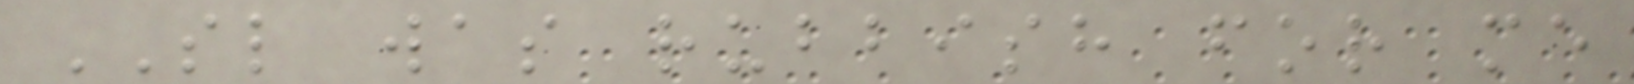SL was rubbish for me
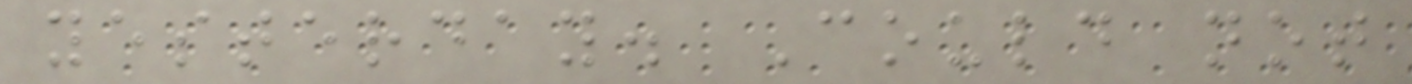yesterday. Could not
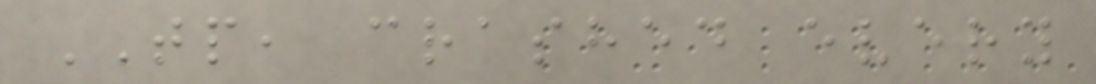TP, crashed every
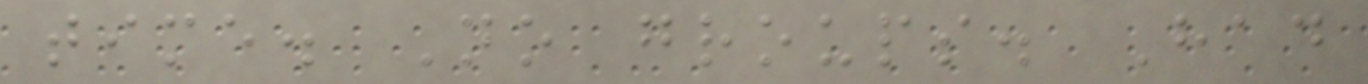time. No groups. Had
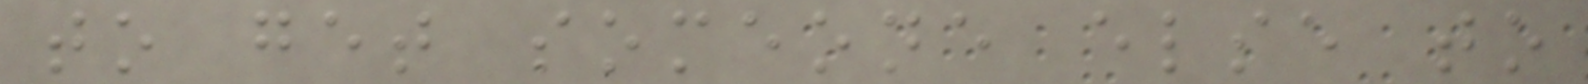to get someone else to
